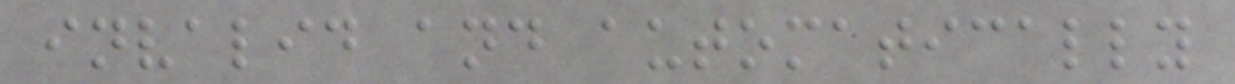invalid and automatically
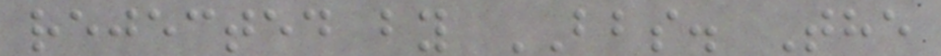rejected by BBS. The
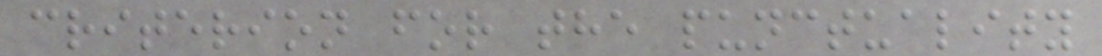criterion for the punctuality
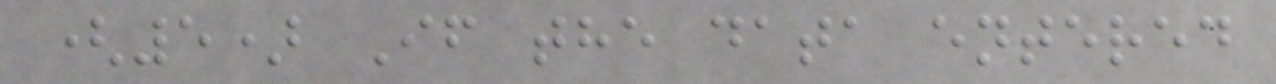(5) If the data entered
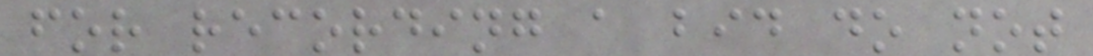for recording a bid do not
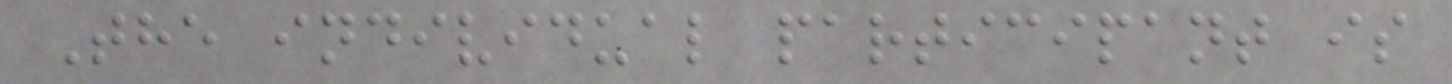The individual participant is
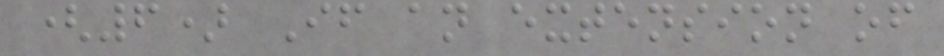(6) If an extension of
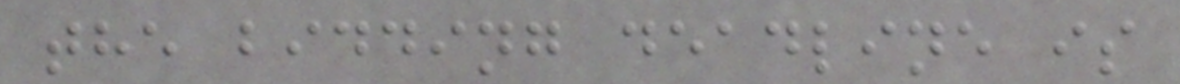the bidding deadline is
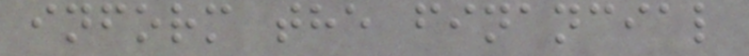inform the financial
